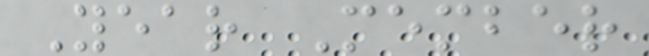Year Member
